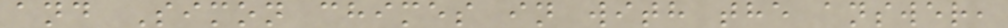and Simon chimes in with the answer,
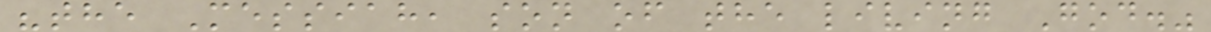"the Messiah, son of the living God."
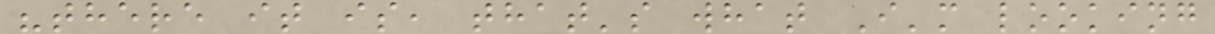"there it is, that's what I'm looking
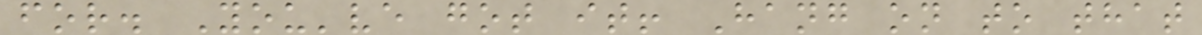for. You've got it! Hang on to that
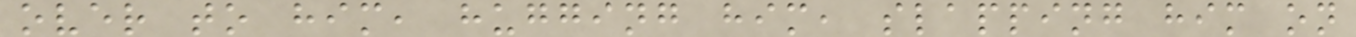over to him, hugging him, slapping him on
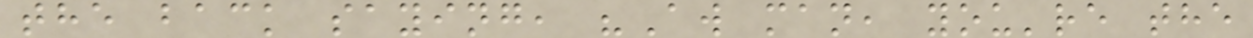the back saying, "Aw man, you're the
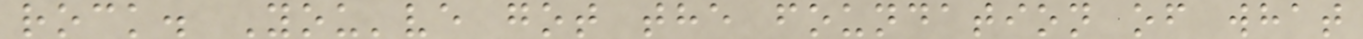rock. You've got the foundation of what
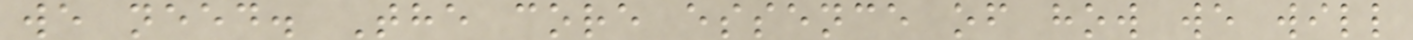we need. The core essence of how we will
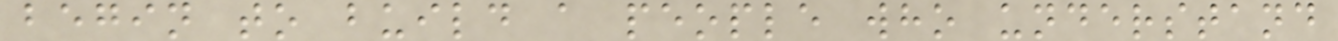begin to build a people who understand
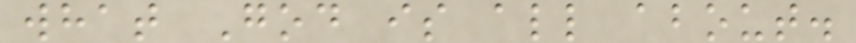what God is all about.
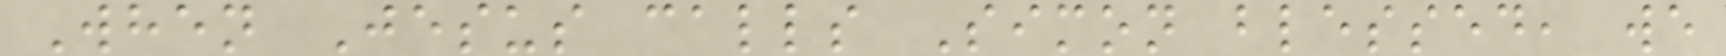When Jesus calls Simon blessed, we
